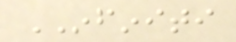INFINITI
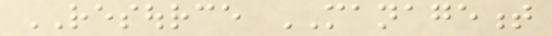RESOURCE MANAGEMENT
